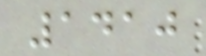1410
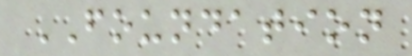FOUNDATION
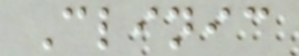Clinic
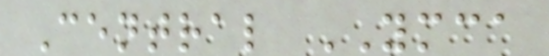Central YMCA
